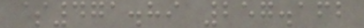$471.89 257.162
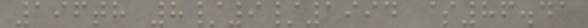196th 8/9/1994 $86.41
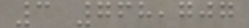3 768,707
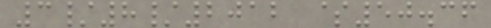3/8/2012 $50.36
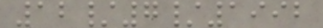12/7/1992
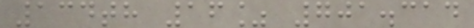134th 16% 701.314
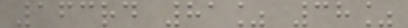163rd 81% 38%
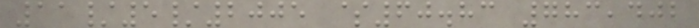11/5/2005 $60.83 783,402
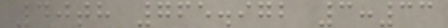40th 765.972 3:33
